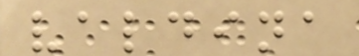valdina
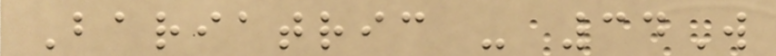Bariatric - 34W
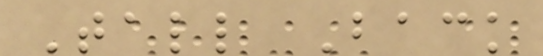Tall Back
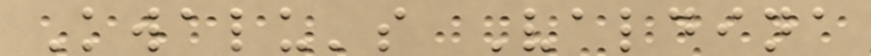Kwalu's Valdina
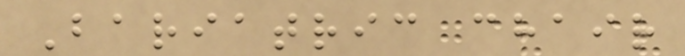Bariatric chair
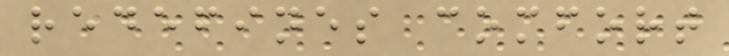redefines comfort
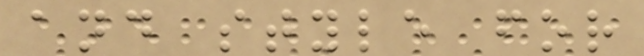and style for
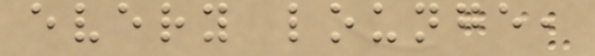every lounge,
